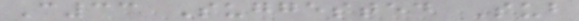C33 Suggested Sub
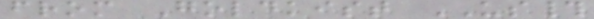from Goldkist US#
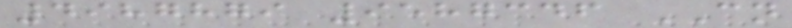4987879 9587346 CN
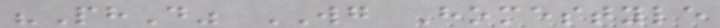"PhD" WG Homestyle
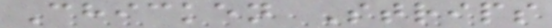Chicken Strips
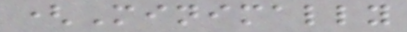(Minimally
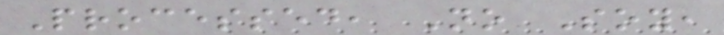Processed, No Soy,
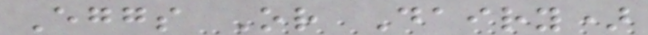Eggs Or Dairy)
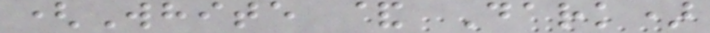(White & Dark)
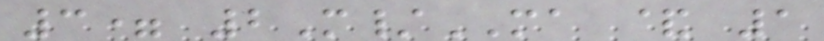3= 2M/MA & 1
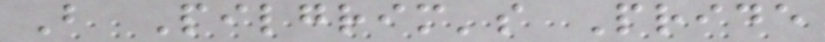B Pilgrim's Pride
